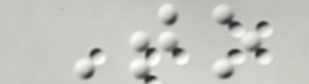To
